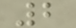2
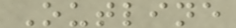Outline
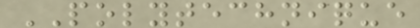POLYTECHNIQUE
